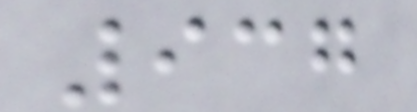937
